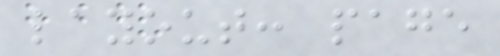layout: page
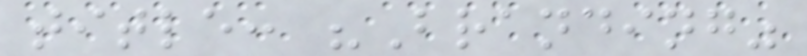title: "Branding"
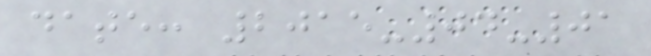date: 2015-04-01
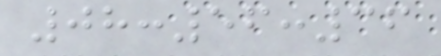08:56:36
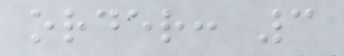order: 3
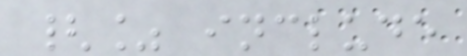{% include
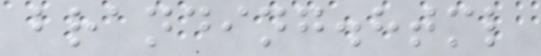branding.html
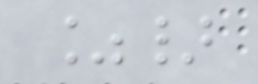%}
